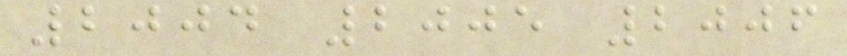2004 2005 2006
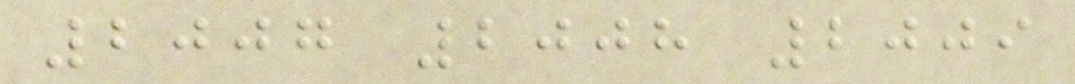2007 2008 2009
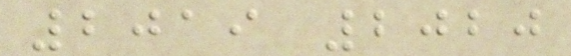2019 2020
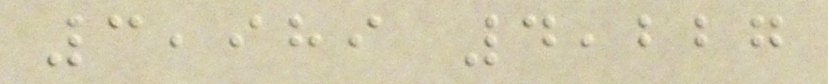3,989 4,227
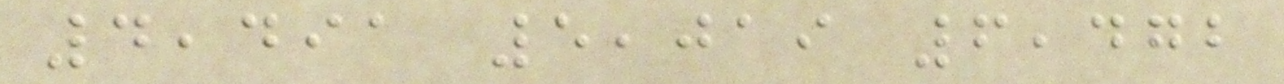4,491 5,019 6,472
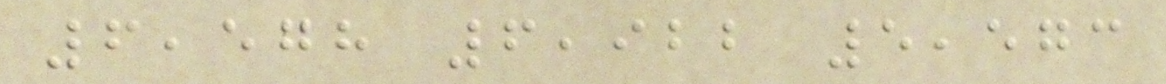6,578 6,922 5,573
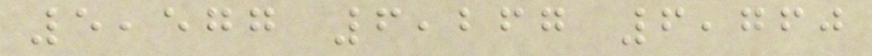5,577 6,267 6,760
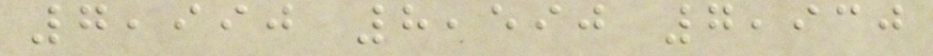7,990 8,590 7,930
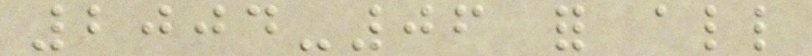2004-06 for all
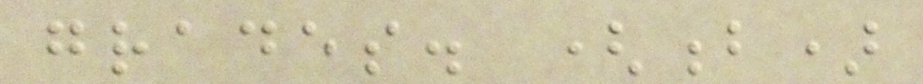grades. (b)
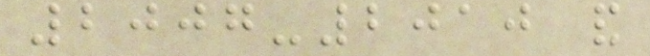2007-2010 and
